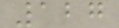127
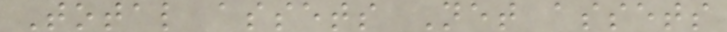Total assets Net assets
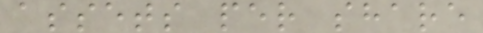assets per share
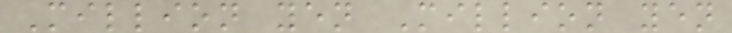Million yen Million yen
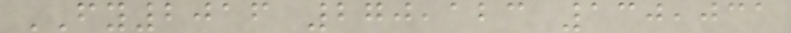FY2016 270,123 130,031
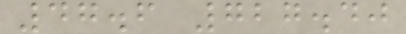47.6 727.40
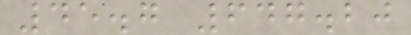45.7 647.20
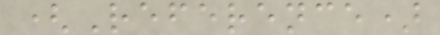(Reference)
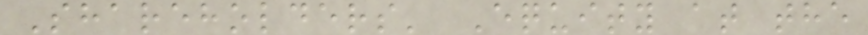Shareholders' Equity at the
